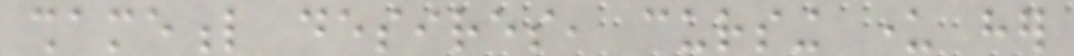shameful desires, cursing under her
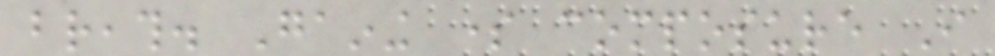breath. Gaining some composure I
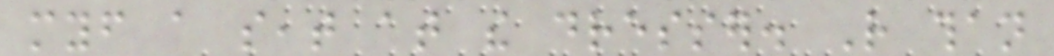myself a seat at the dresser. Rather than
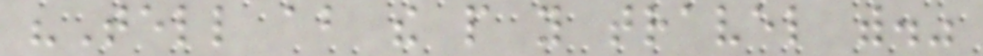"Tell about the people you travel with."
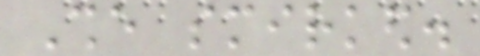She smirked.
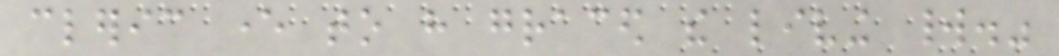cleric ever to have graced the living world."
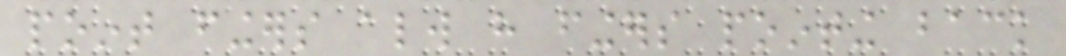point fingers always have fingers pointing back
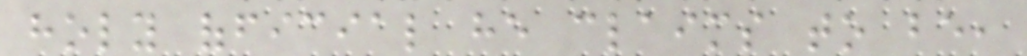holy official he claims to be,
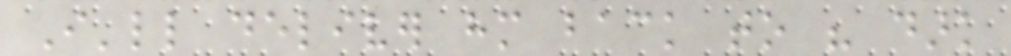I'll deliver him back to his dark
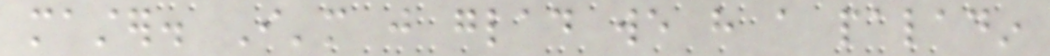master. I'm just glad we have a paladin
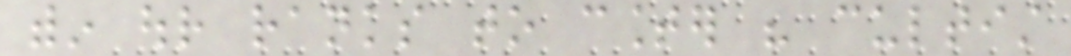within our ranks to counter his cultist
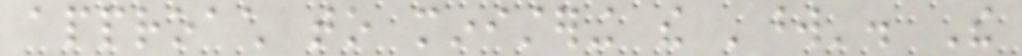approach to ministering the 'word'. The
